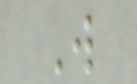W
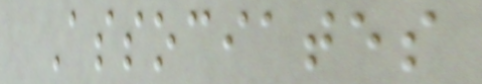Associates
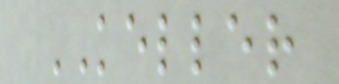KELLER
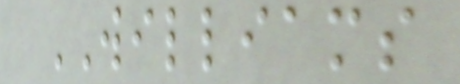WILLIAMS
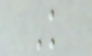K
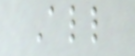All
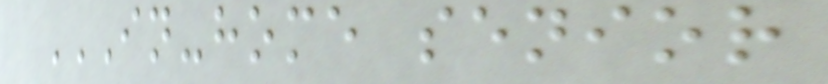IN-HOME SENIOR
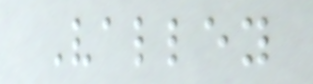Valley
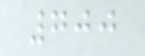700
